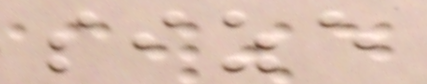size
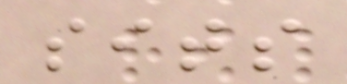sits
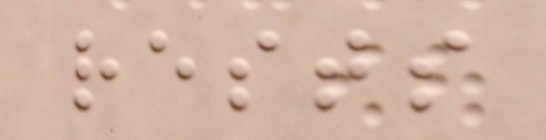rests
